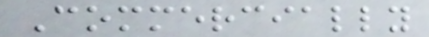Commercially
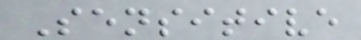Sensitive
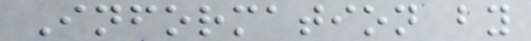Information by
